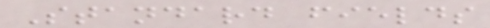Standard fields
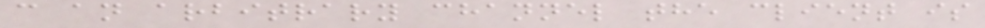c an arbitrary channel the client is
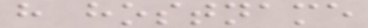h hostname
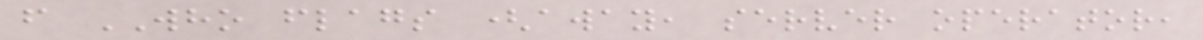f WHO flags (away, server operator,
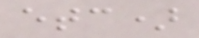etc)
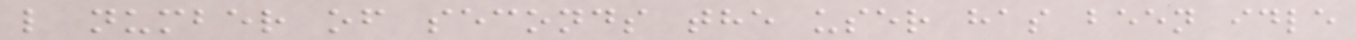l number of seconds the user has been idle
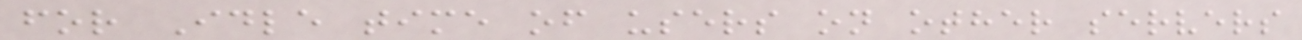for Idle time of users on other servers
